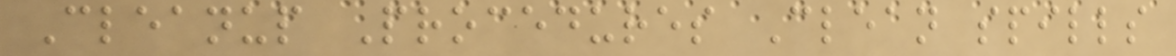Cleanup Procedures Clean spills
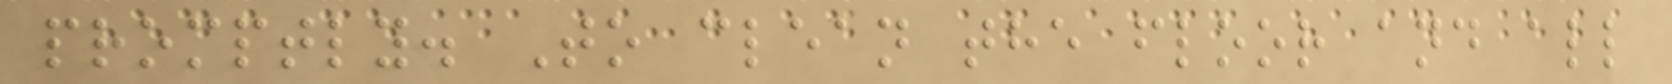promptly. To clean the floor and all
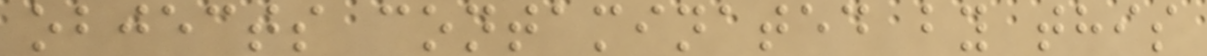objects contaminated by this
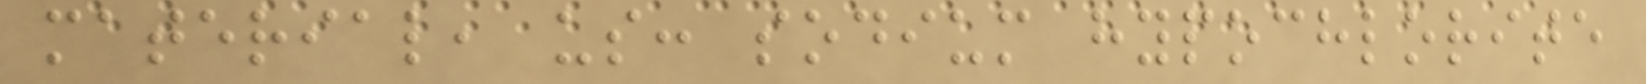material, us: sodium hypochlorite
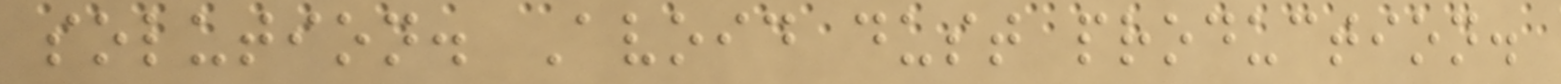solution. Avoid dust production.
